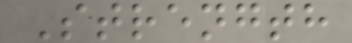Strength
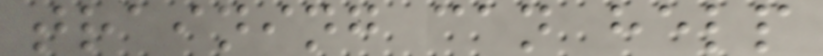training can help
